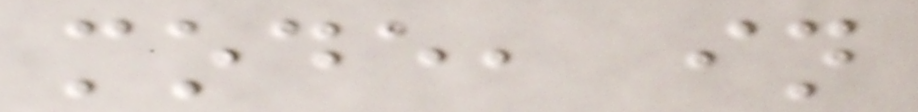mode, in
